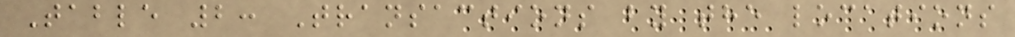Table 2: Transactions by the locations
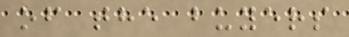of the buyers
